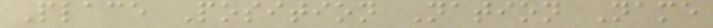Place Position Nation Name
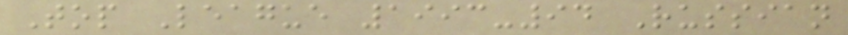Top League 1993-94 Russian
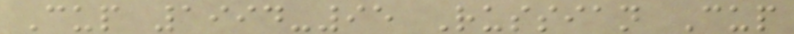Cup 1994-95 Russian Cup
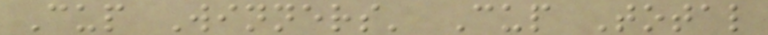Cup Winners' Cup Total
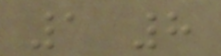1 8
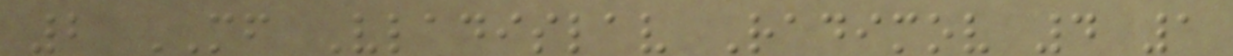2 MF Vladislav Radimov 4 1
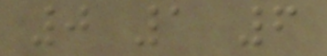0 1 6
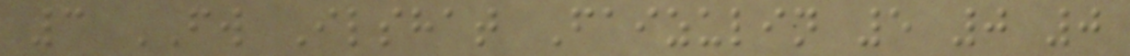3 FW Ilshat Faizulin 5 0 0
